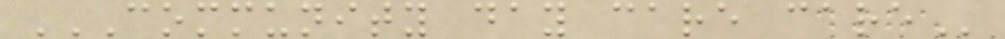COMMUNITY DAY CARE CARE
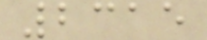2315
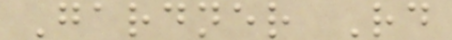Gardner Rd
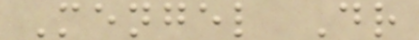Mengel Dr
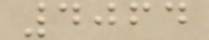4064
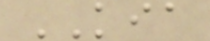KIA
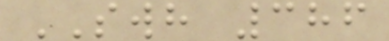SWH 386
